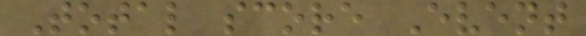Total score Event
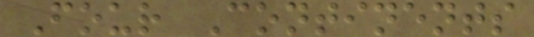Four Continents
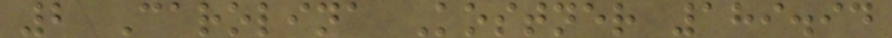2 Carolina Kostner 189.94
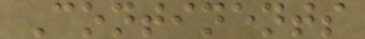Continents
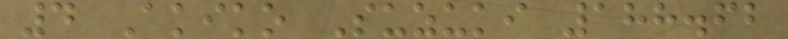4 Akiko Suzuki 188.62
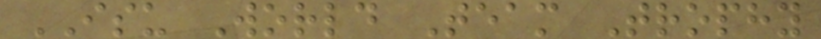ISU World Team Trophy
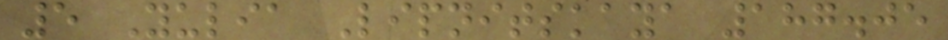5 Yulia Lipnitskaya 187.05
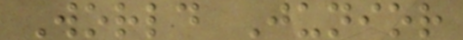World Junior
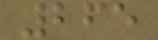265
